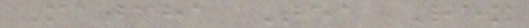Matcha Tea Rex
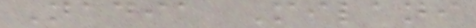Nadia Milani
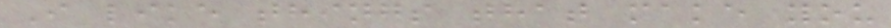I like things that make you
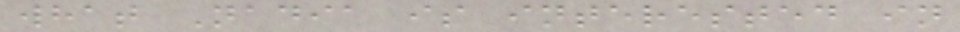what Nadia is interested in
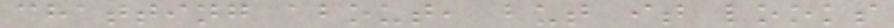chatting about, but it looks
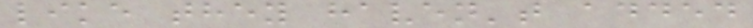like they haven't added
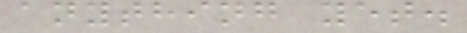anything yet.
